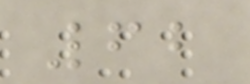62
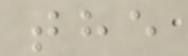the
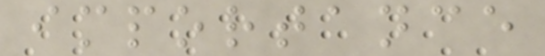importance
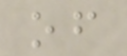of
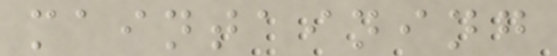maintaining
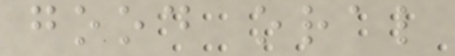good oral
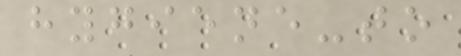hygiene-to
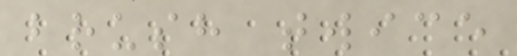brush twice
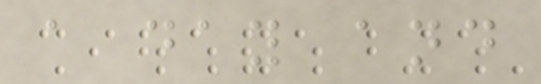a day and
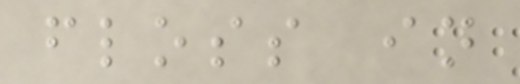floss in
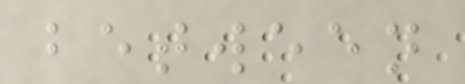between
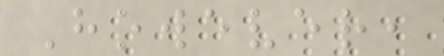However,
